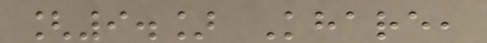[9.] Khare,
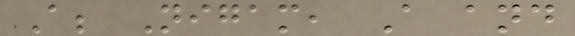A; Nigam, A and
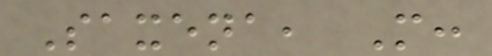Saxena, M:
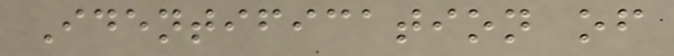Identification of
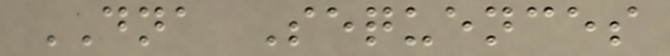DNA Sequences
